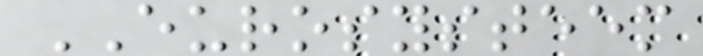EUROSYSTEEM
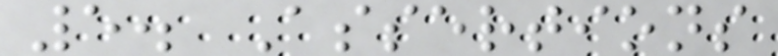5. Assertions
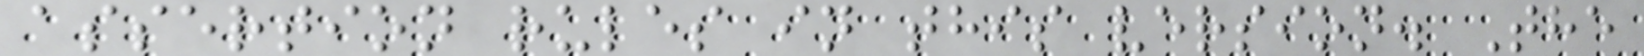assertion rules in this version. The
